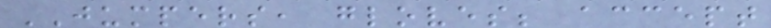JUMPERS, gloves; accept
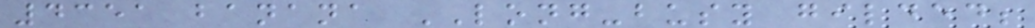4351 banana LONG-busy gilded;
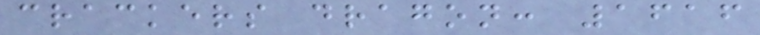crackers dragon: 1616
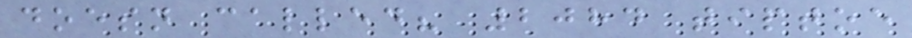doesn called? 2084 tiptoe
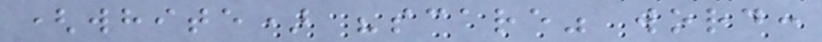(white) "scare" word:
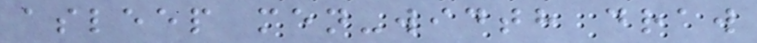asleep men-width draw
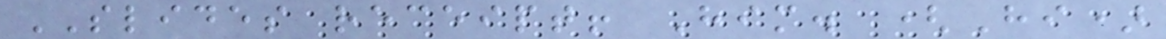SLIDES receipt! Him. (Hi)
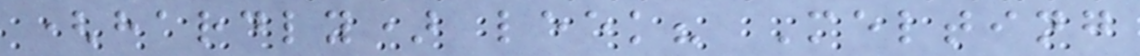(hardly) leek? Melting
